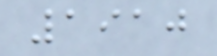1910
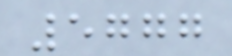5777
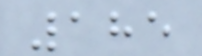185
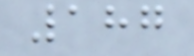187
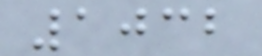1032
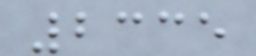2335
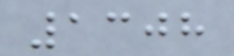1308
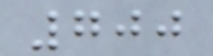700
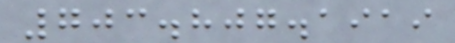703.807.1919
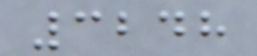3248
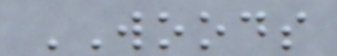WOODS
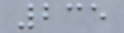235
